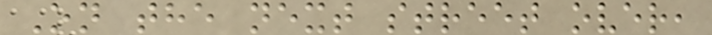On the next street over,
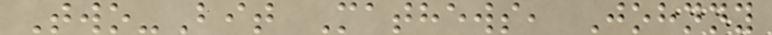Two-Bit Mathews, Johnny
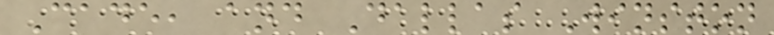Cade, and Dallas Winston
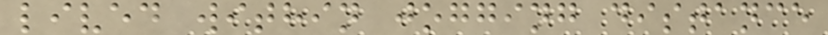lived within jogging distance
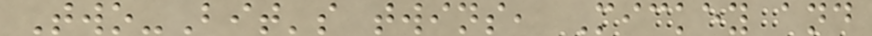Two-Bit's twins, Mickey and
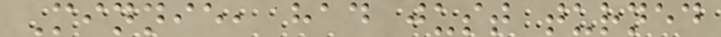Minnie, had just turned
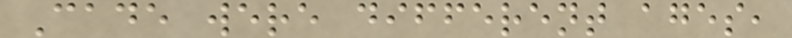Cade were different ages,
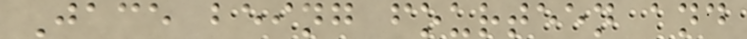Jace being fourteen and
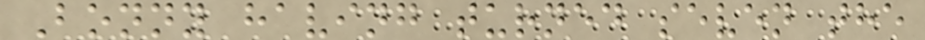Bonny having turned seven the
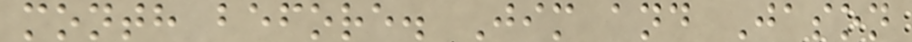month before. Jim and Jason
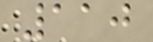110
